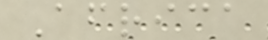Africa
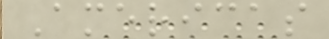Americas
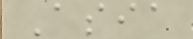Asia
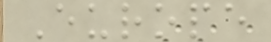Europe
